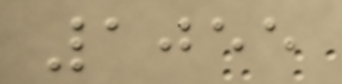1055
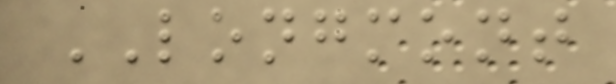LONGMONT
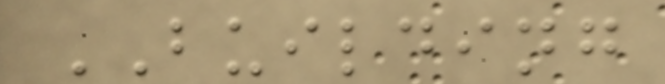BUILDING
